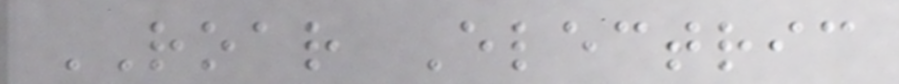ROAR Electric
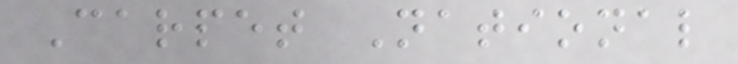Carpet National
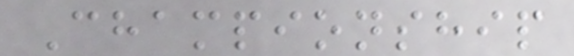Championship
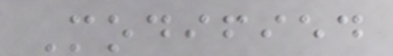Modified
